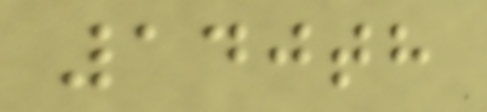140th
